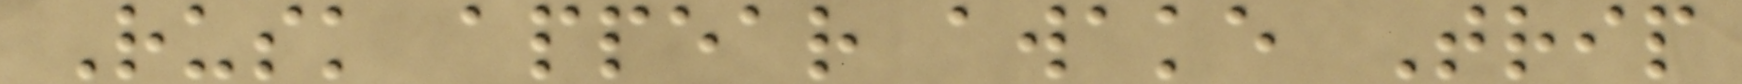Rusk appear awake Trip
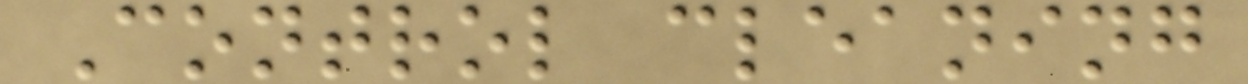Control cleaning
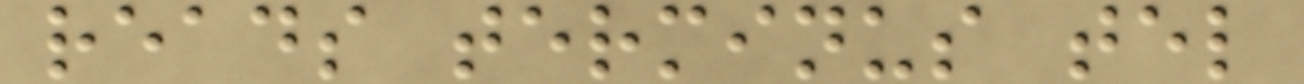reads terminus tel
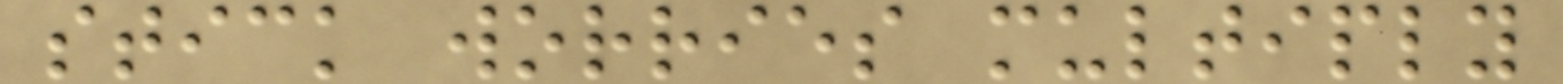stick worries multiply
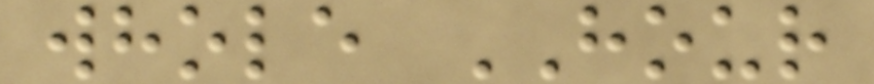whole HOUR
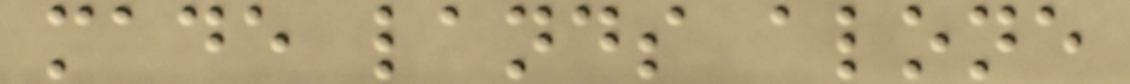made lands alone
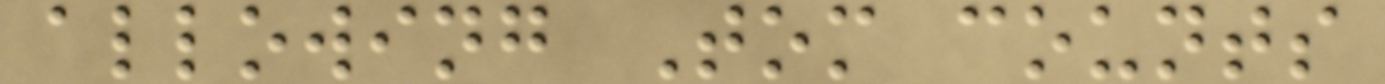allowing Tom counts
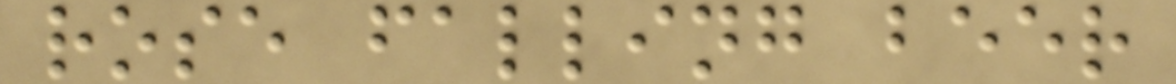rose falling beer
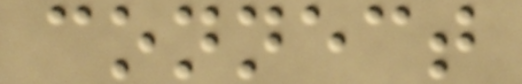connect
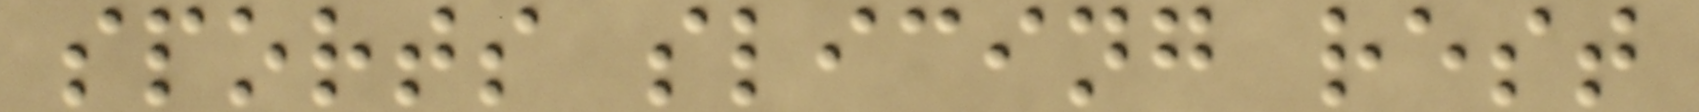sports slicing rest
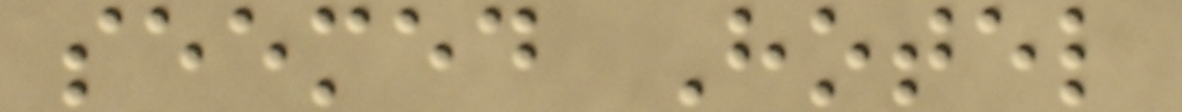seemed Hotel
